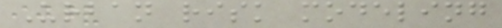Urban risk modeling
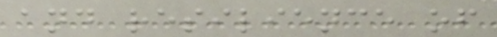and resilience of
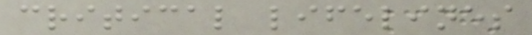critical lifelines
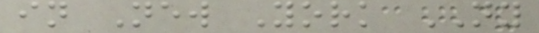in New York NY
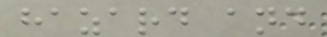hazard and
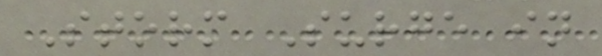Storm Surge in
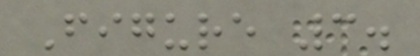Figure 3.
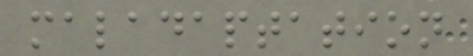maladaptation
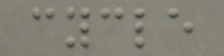cycle
